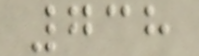738
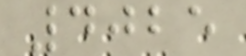4025
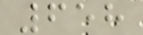658
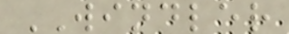WINDLER
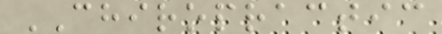CHIROPRACTIC
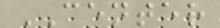CENTER
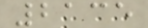2135
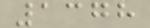1378
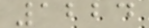1224
